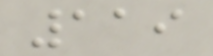119
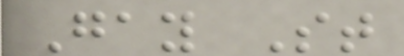Gay St
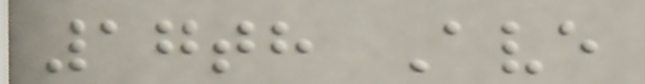17th Ave
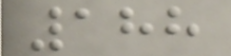188
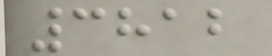3812
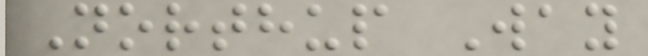Northup Way
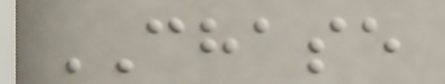CHASE
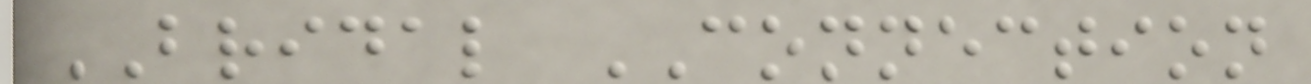BRIDAL CONNECTION
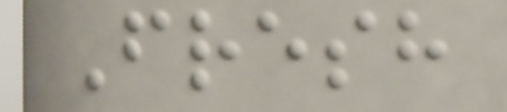Fresh
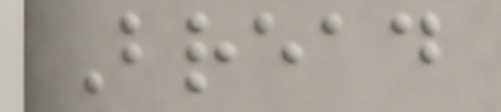Bread
